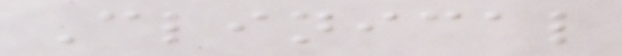Clinical
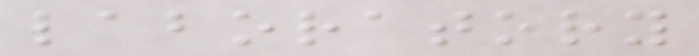laboratory
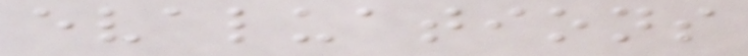evaluations
